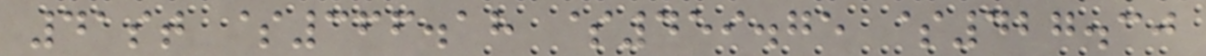41st $366.18 $459.75 $427.30
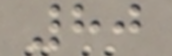80
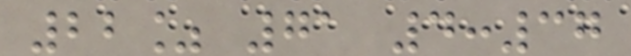22% 71 4:37
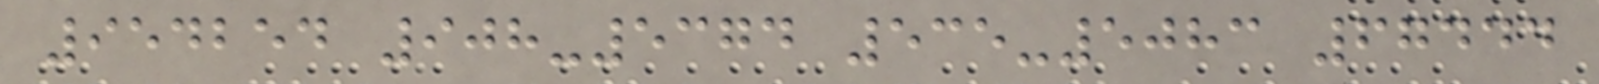954254 908-5374 535-5083 67444
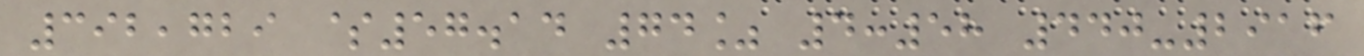392,729 $57.14 74% 4:58 440-2916
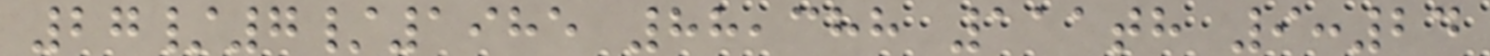27/7/1985 88,388 111th 9:24
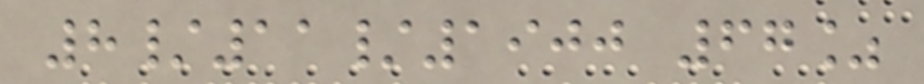8/11/1900 67%
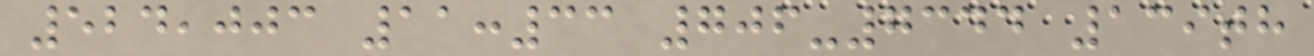524,003 11:33 706-7344 139th
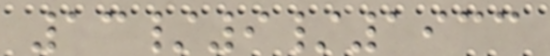13/9/1933
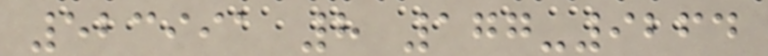523991 8 177-9264
